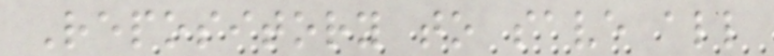Repository to save all
